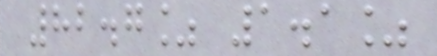82.7% 1.1%
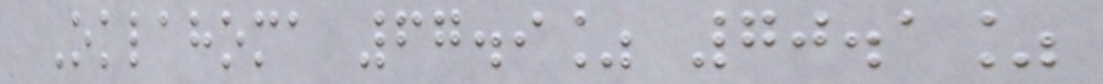Oklahoma 67.9% 70.1%
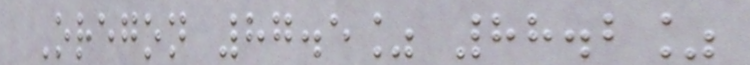Oregon 87.5% 88.2%
